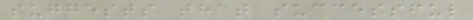suggests that successful
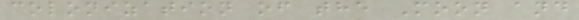colonization of the Moon and
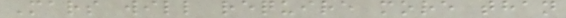Mars will require more than
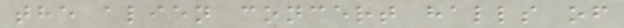the alien concert halls of
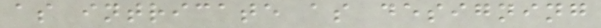as intricate as designing
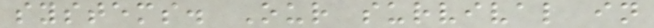systems. Our survival in
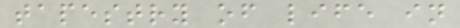tapestry of life in
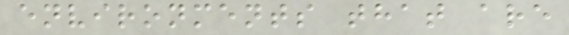environments that are
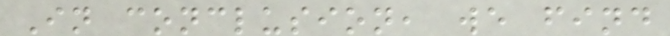In conclusion, we find
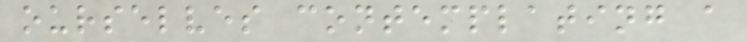ourselves contemplating a
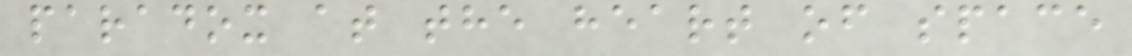paradox at the heart of space
